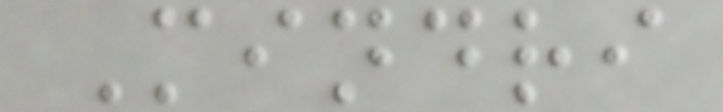Mindri
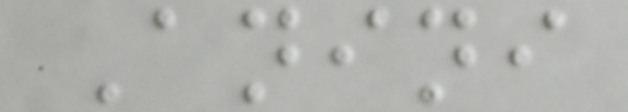Anini
